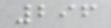296
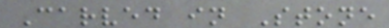Carved in Stone
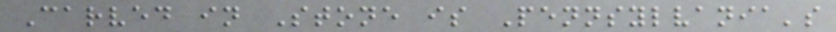Carved in Stone is Pennsylvania's
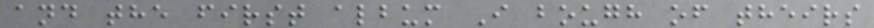and the first album I bough of theirs
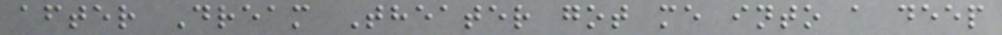after Dream Theater got me into a deep
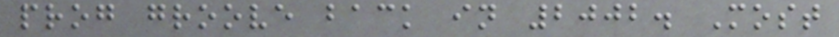prog groove back in 2002. Most
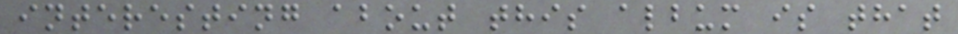interesting about this album is that
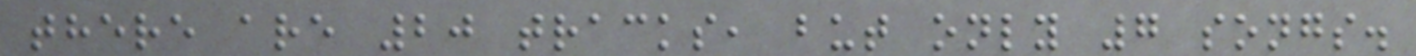there are 20 tracks, but only 7 songs.
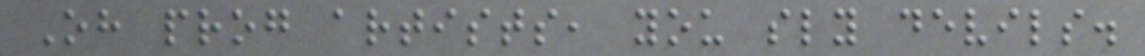Oh prog artists, you sly devils.
